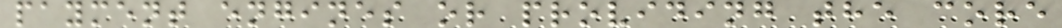payment engines or providing the core
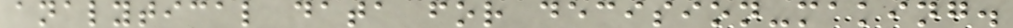analytical data for decision-making.
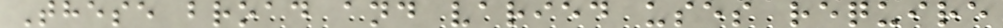These broad and varied uses require
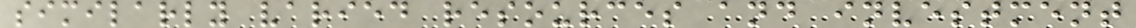similarly varied resources and investment
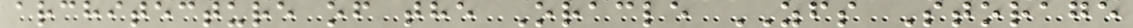architecture of the Oracle ZFS Storage
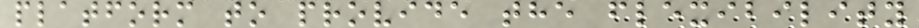platform to provide the flexibility
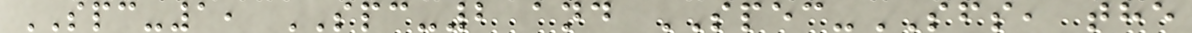SPC-1, SPC-2 and SPEC-SFS, the
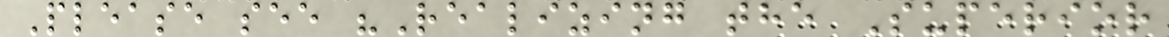Please see "Realizing the Superior
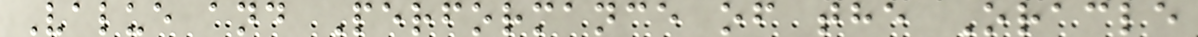Value and Performance of the Oracle
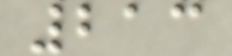213
